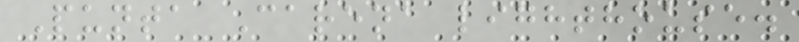Punta Carena lighthouse.
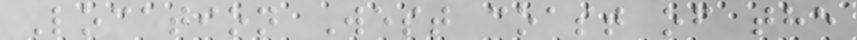Location West coast of the
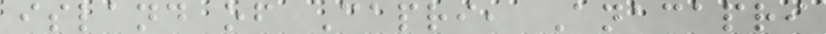island of Capri, Anacapri
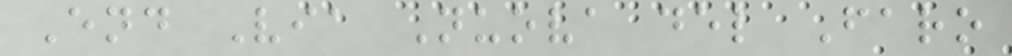End Via Nuova del Faro
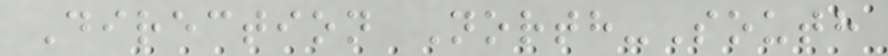Direction North-South
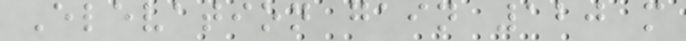Elevation gain 120 m
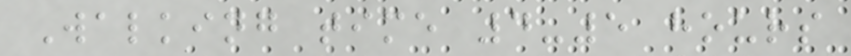Walking time 4-5 hours
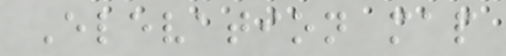Elevation map
